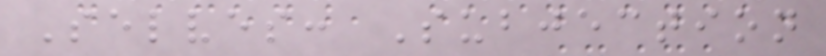Selves: Subjection
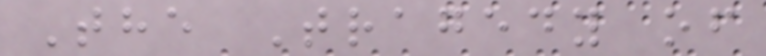The Tragedy of
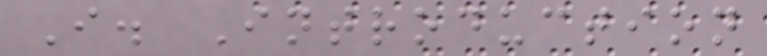I. Introduction
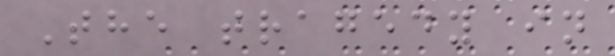The tragedy in
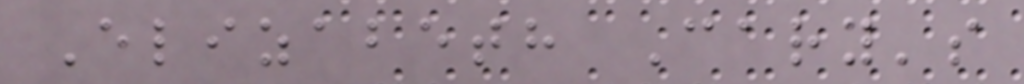Elizabeth Cary's
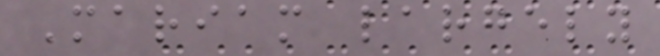Mariam largely
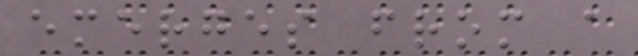emerges from a
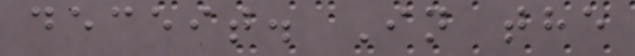deceit. In the
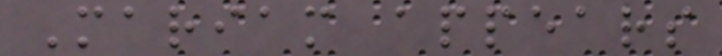Mariam appears
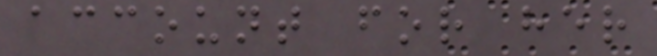account for her
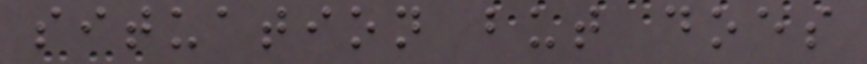situation but does
